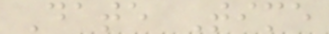Date Time
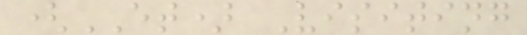(ET) Visiting
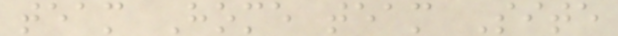team Home team Site
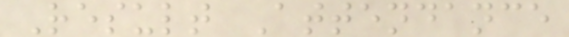Result Attendance
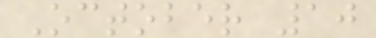October 10
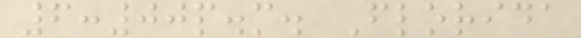6:00p.m. Florida
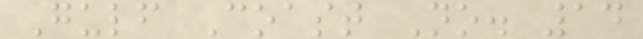Gulf Coast No. 14
